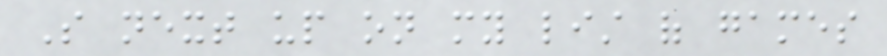So next up on my list of games
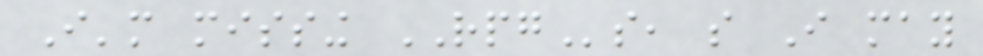I'm missing RPGs, so I may
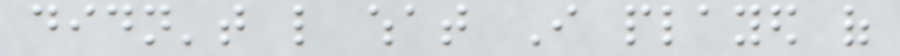didn't like what I played of
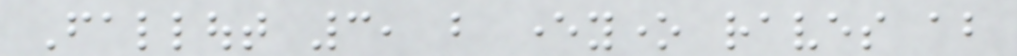Fallout 3, but everyone raves about
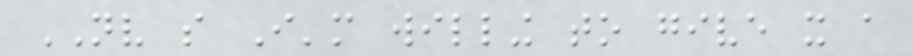NV so I'm willing to give it a
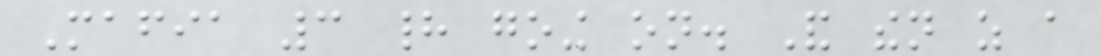Mafia 3 had going on. And then as a
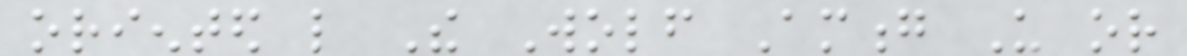oriented like The Wolf Among Us or
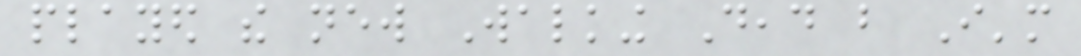played the new Walking Dead but I'm
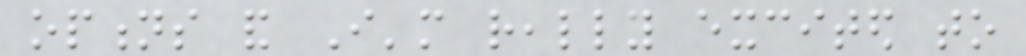options and I'm really excited to
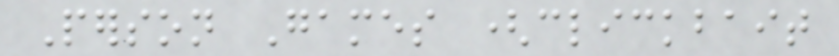Person Games (clickbait
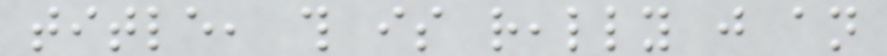title, this is really just an
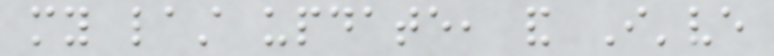my last update, and I've
